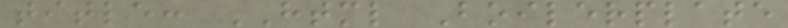title: HTML Boilerplate
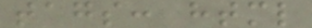tags: html
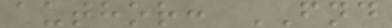author: FND
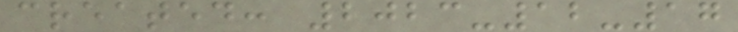created: 2023-12-17
